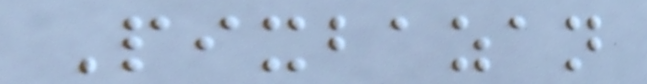Pixbazan
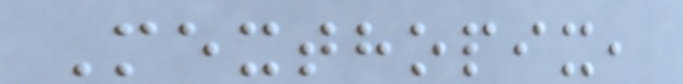Mexthopix,
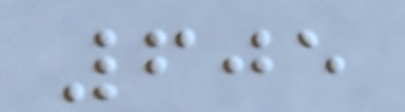605
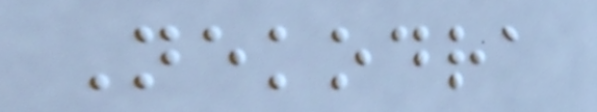Nekodra
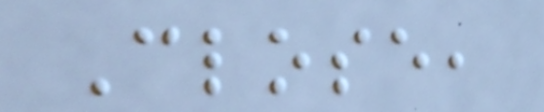Close,
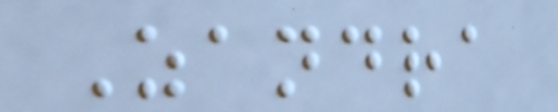Zandra
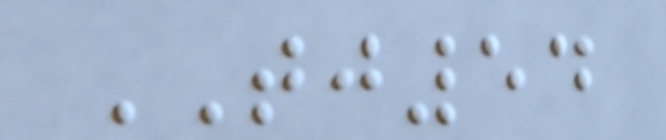TJ54
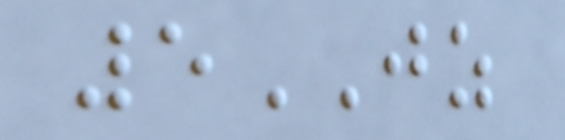5JZ
